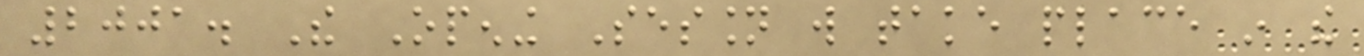2001. The Opening Session will take place in the
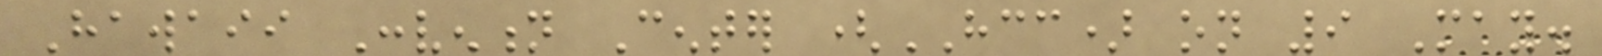Hawaii Convention Center (HCC) on 9 May.
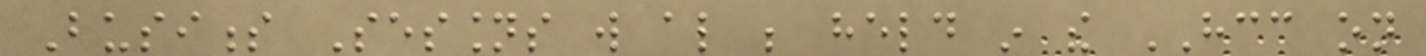Business Sessions will also be held in the HCC on
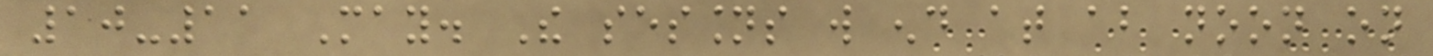10-11 May. The sessions will end at about noon on
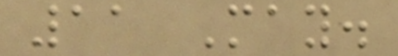11 May.
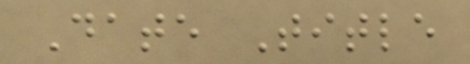Date Title
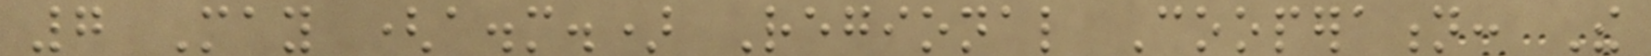7 May (a.m.) Regional Cooperation: The
